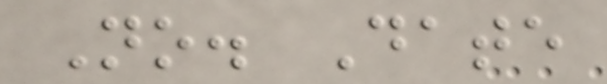No. Date
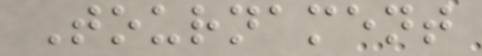Tournament
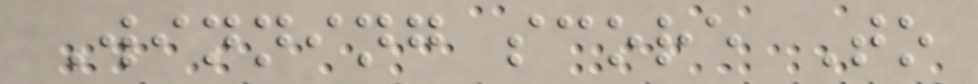Winning score To
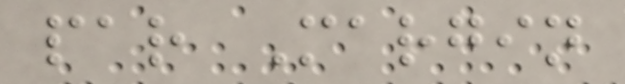par Margin
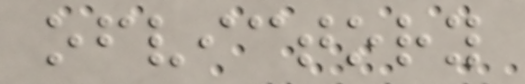ofvictory
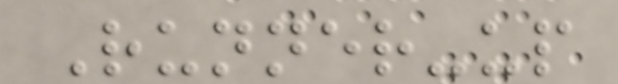Runner-up
